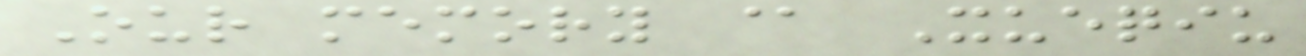Our memory @ Xueqiu
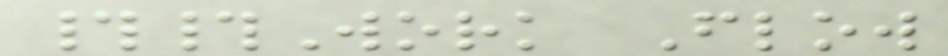##Work Flow
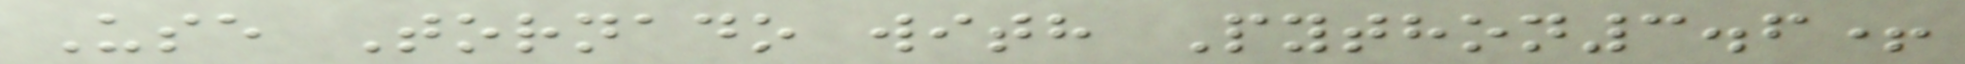Use Tornado with Python3.6+
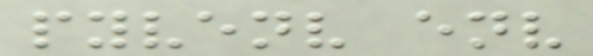pyvenv env
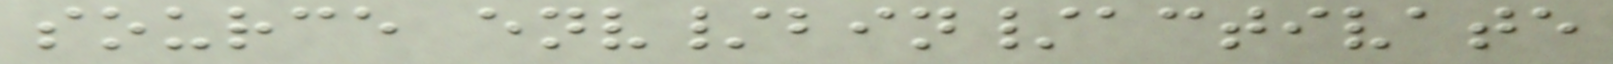source env/bin/activate
